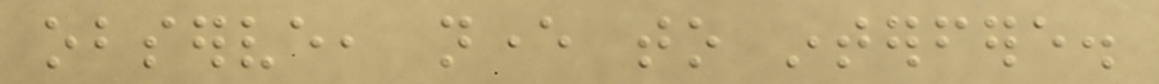observe, never to interfere.
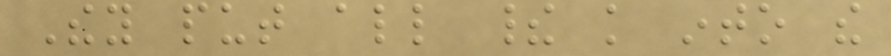They put all their knowledge into the
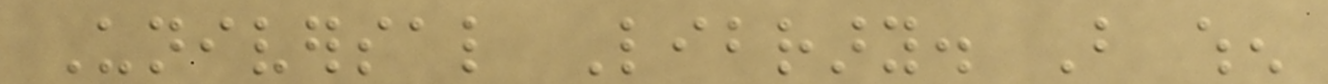Universal Library. But when
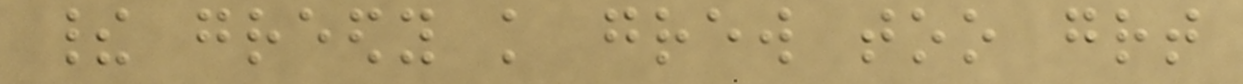their greedy knowledge grew too great
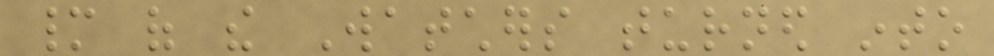many of the Watchers turned into
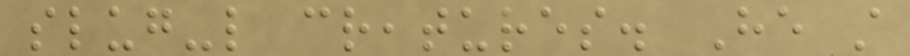slug-like creatures. He still
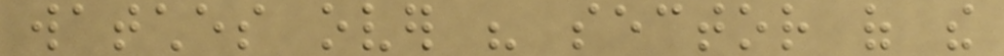watches over his sector of the
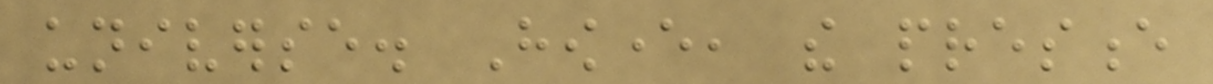universe. However, the presence
